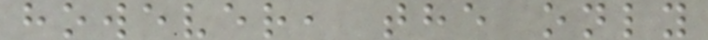however, the only
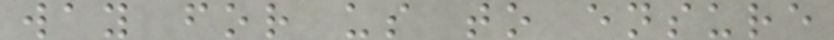way for us to ensure
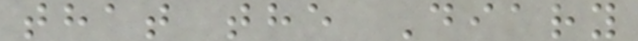that the Diary
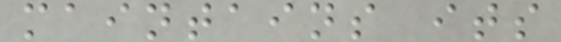maintains its
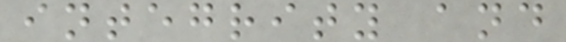integrity and
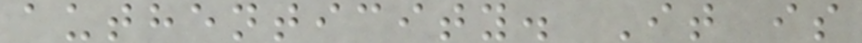authenticity. It is
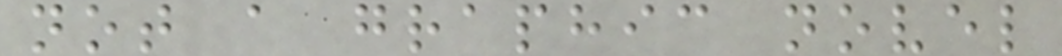not a graphic novel
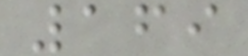169
